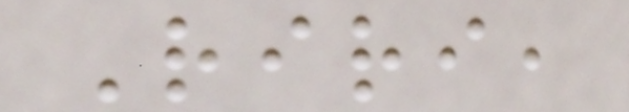Riri,
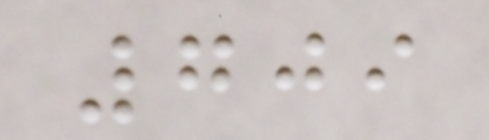709
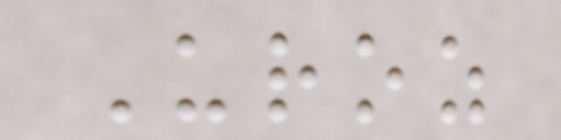Uroz
